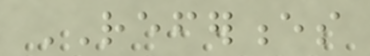REFERENCES
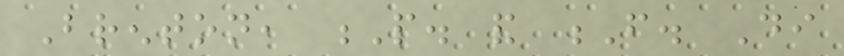Brenton, P. and F. Di
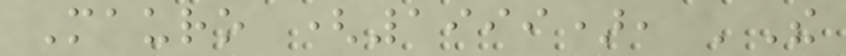Mauro (1999), 'The
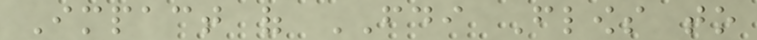Impact of FDI Flows to
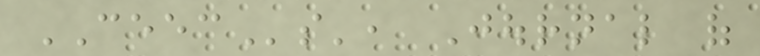CEECs', Journal of
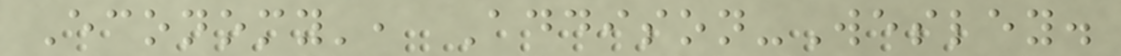Economy', Addison-Wesley.
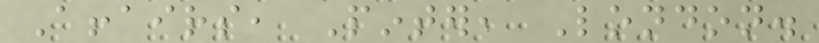Affairs, Pinter, London.
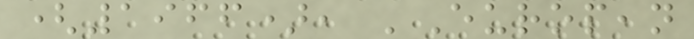(1966), 'European
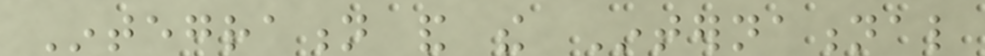Integration and the International
